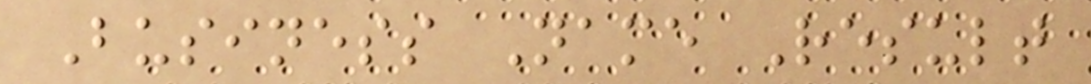Business Name Result
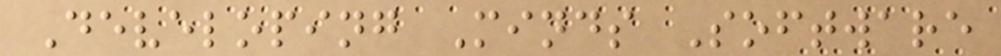Developing Minds Software
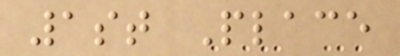1st Place
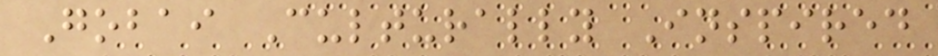Gobai Culturally Inspired
